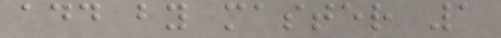add by master 1
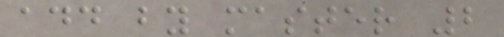add by master 2
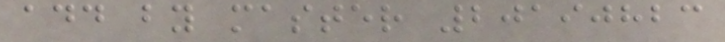add by master 20190823
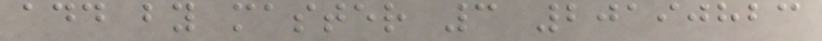add by master 3 20190823
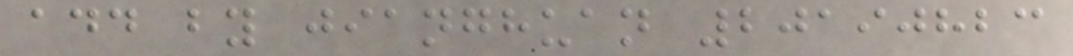add by jianghuan 20190823
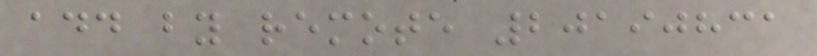add by remote 20190831
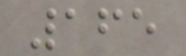165
